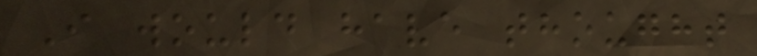I would have thought
